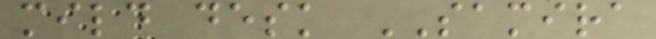mild desk SAMIRA
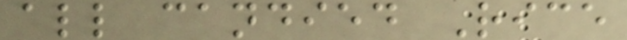all candied Rice
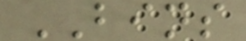BINS
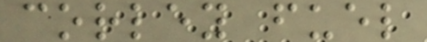corley fuel
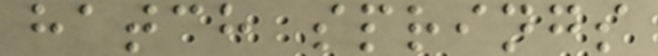hatch springs
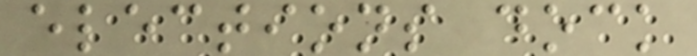elections dock
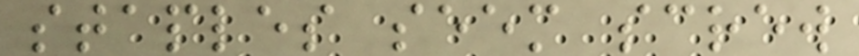staples seem screw
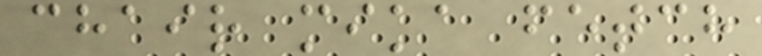chair mika fetch
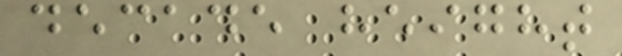decade height
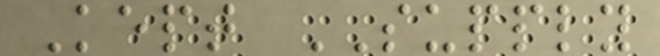Kept SUPPLY
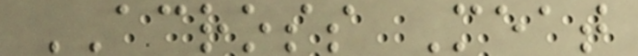ACROSS Meat
